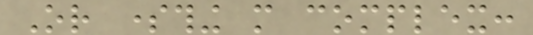Or something more complex:
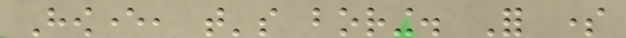However, that's boring. For some
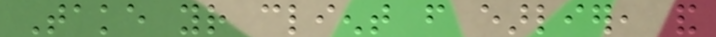Take your client from earlier, and
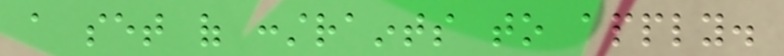a set of constraints to apply.
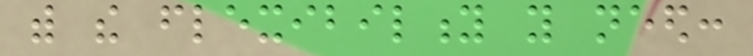with the flexibility you need:
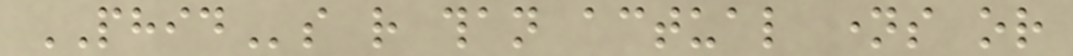PHIDs rather than actual names or
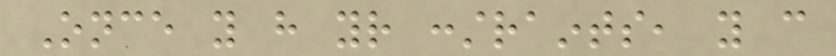Once you have your constraints, you can
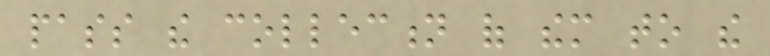pass the collection of them to the
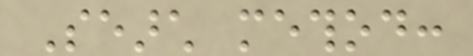Search method:
